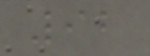92
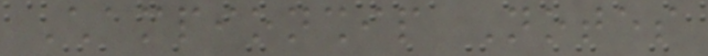Championship Notes
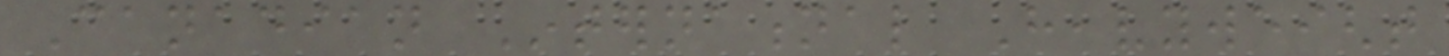Canadian International Heavyweight
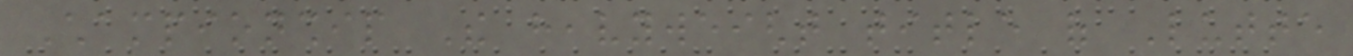Championship The heavyweight title of Lutte
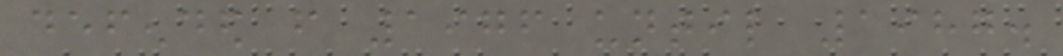defended from 1976 until 1987.
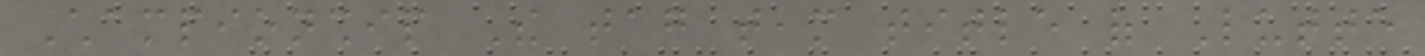Championship The tag team title of Lutte
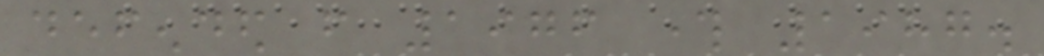defended from 1976 through 1987.
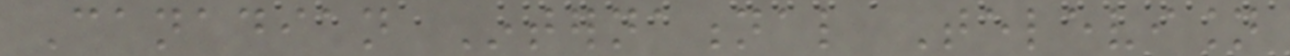Canadian International Television
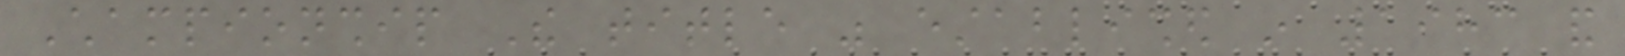Championship The title was established in 1983 and
